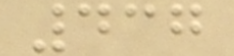437
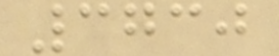3730
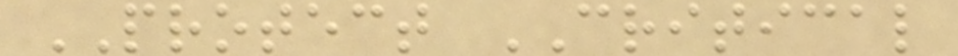PROTECT CRITICAL
